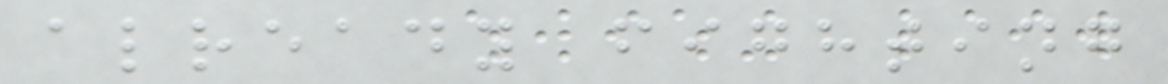already fighting
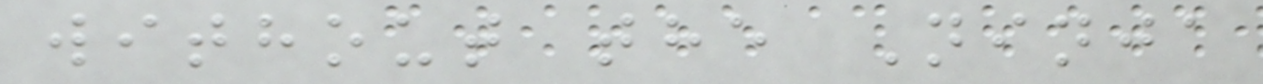without the Ninja
